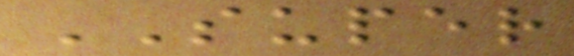SUPER
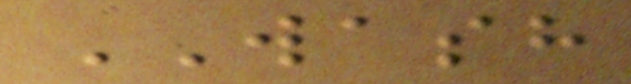WASH
